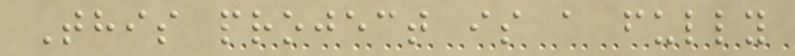This project is a fully
